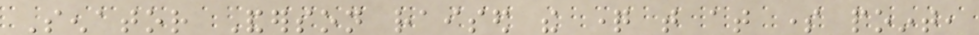Senator Anderson raised the question that at some point,
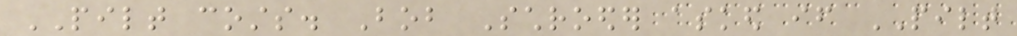PILT costs. Bob Schroeder asked if PILT
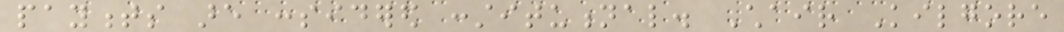payments are considered constitutional. Chair Kilgore
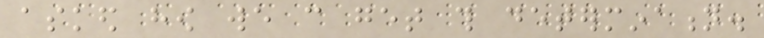asked how we can get this determination.
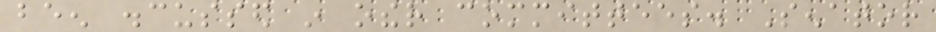been discussed in other committees. Senator
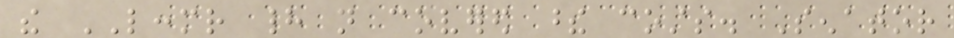the LCCMR had not covered these costs. Senator
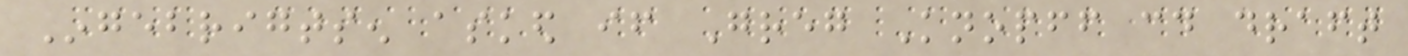Ingebrigtsen asked if Greg Knopff could draft
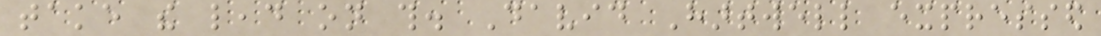take the lead on this. David Hartwell expressed
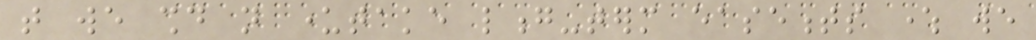that we should not undertake long-term easements where we
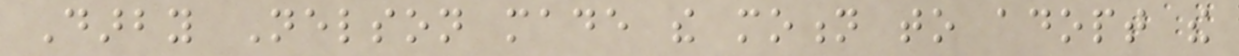Darby Nelson made the motion to adopt the
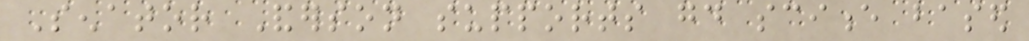Senator Anderson supports good science based
